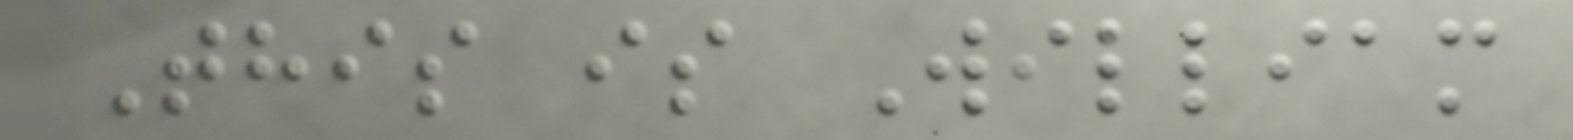This is William
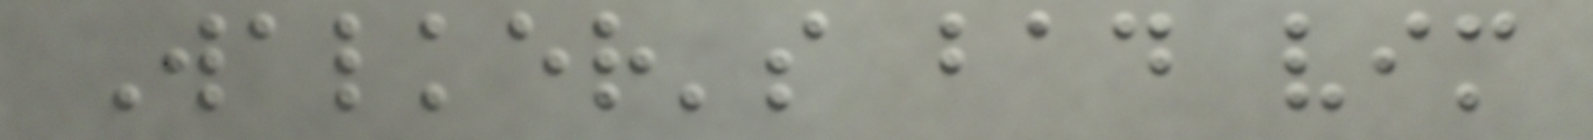Walker's bad vim
